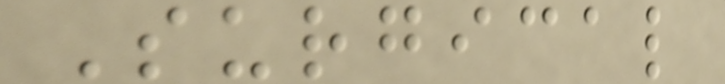Surgical
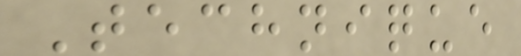Technique
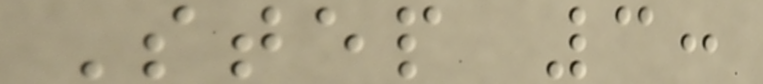Step 3:
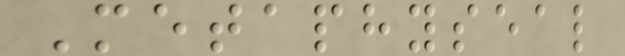Metaphyseal
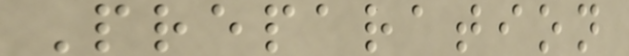Preparation
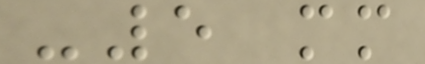-5 mm
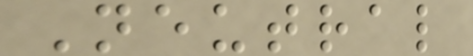Neutral
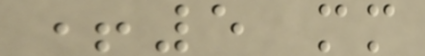+5 mm
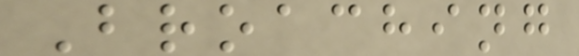Broaching
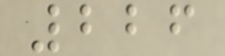226
